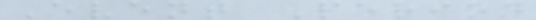Event Period
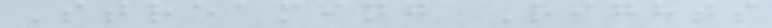Streaming Rights
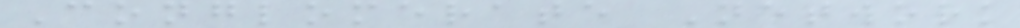Conglomerate Network
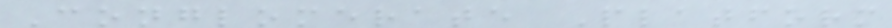Conglomerate Platform
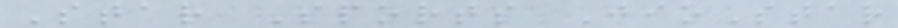Star Sports JioStar
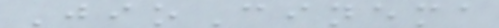JioCinema
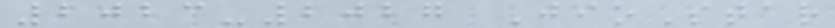2023-2027 JioStar
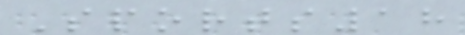Sports18
